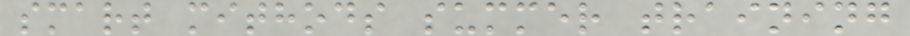smart mithods summer training
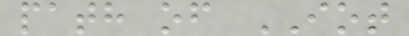path of IOT
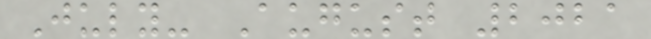July- August 2021
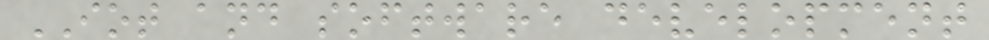IOT and software development
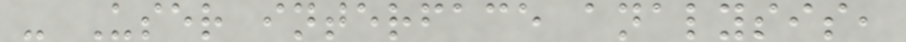- User interface analysis,
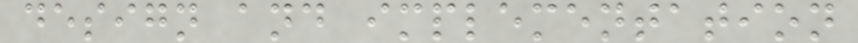design and implementation
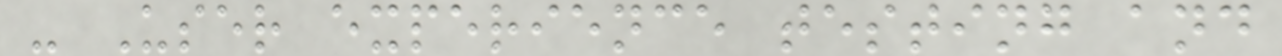- User experience testing and
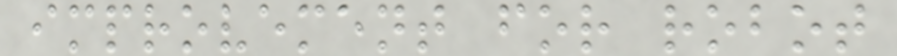improvement for robot
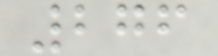276
